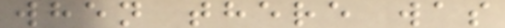when there was
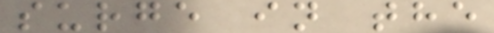surge in the
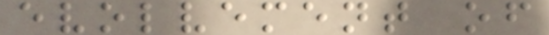evolvement of
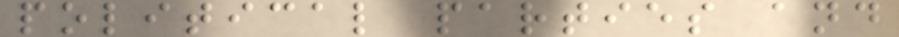political parties and
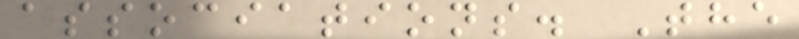associations. The
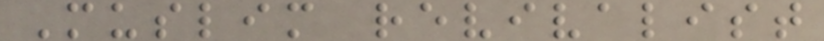Muslim revivalist
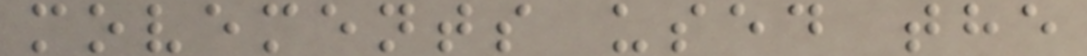movements used the
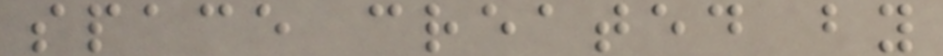space created by
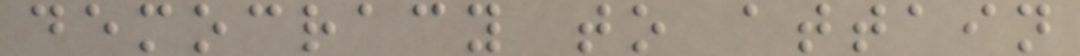democracy to attain
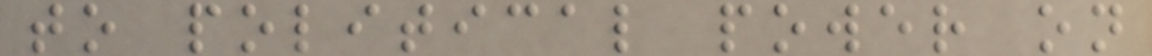to political power on
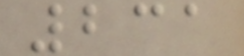231
